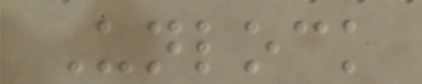Unlock
